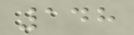148
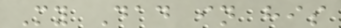My Dad in his
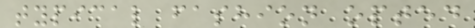typical fashion opted
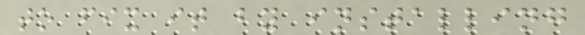to fix it by installing
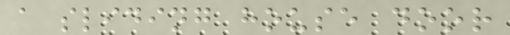a sliding house door
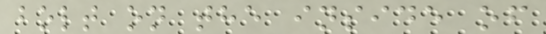bolt on the inside of
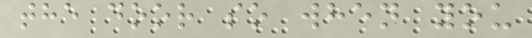the door so when you
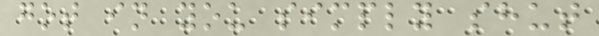got in you simply shut
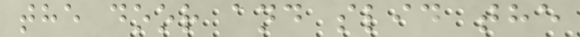the door and slid the
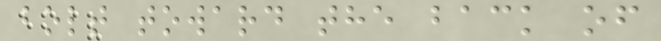bolt toward the back of
